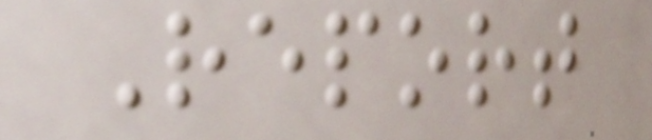Report
